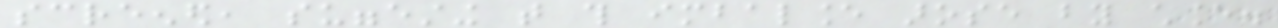screened, suggesting that this imbalance arose by chance.
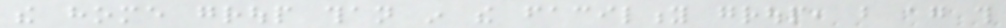the home group than in the facility group, but again this
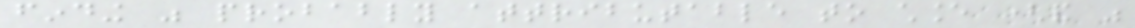finding was probably attributable to chance (and was
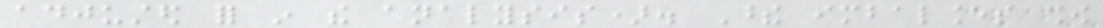adjusted for in the analysis). These imbalances show
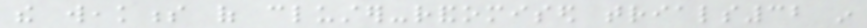the weakness of cluster-randomised trials32 in
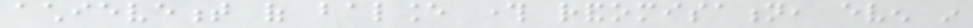achievement of balance through randomisation, even in
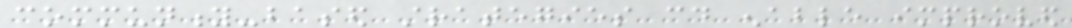community-based strategies could enable improved
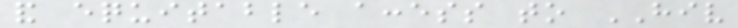and equitable access to HIV
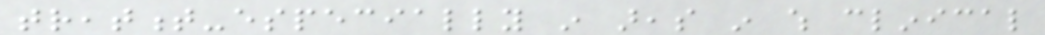treatment-especially in areas in which clinical
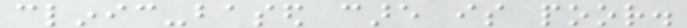clinic-based care is poor.
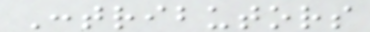Contributors
